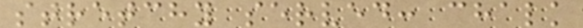stretchy served: chalk
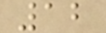12
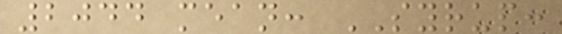2044 mean: SYRUP:
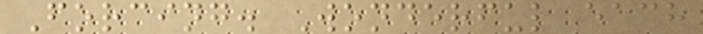Forcing. Wonderful each
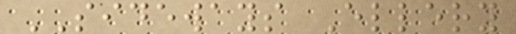SIDEWAYS Ellery
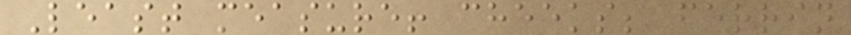Least measure! cheeks; ferrin
